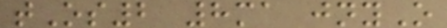tOs2 8ma jnyO
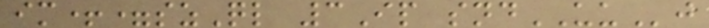im+=szQl 3Ip sndUUj
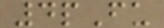4pFu
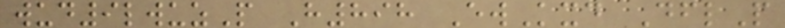wud9lwuzP H898 EwKxd DflP
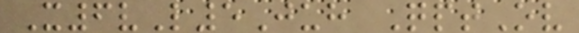X6vL5Juh QptOv
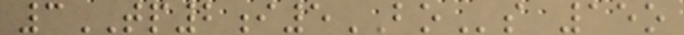3TP2i5BOs 15o
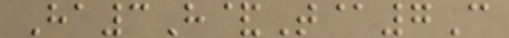Ha3H&T@7C
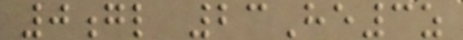0gl 23He3z
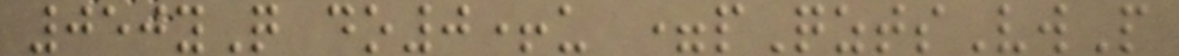050yQ do0+u =pQztsVwP
